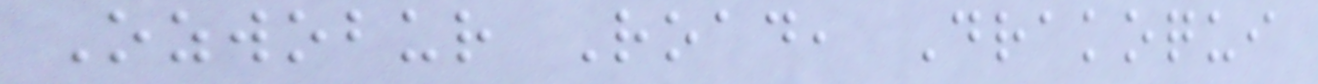Ozwobur Road, Drakoqui
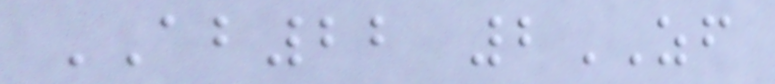AB22 2ZF
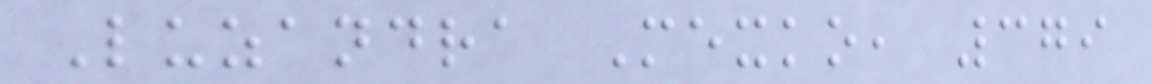Luzandra Mexko, 379
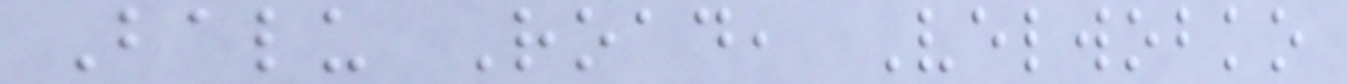Balu Road, Velwobko
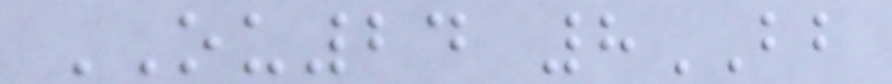OU24 8BB
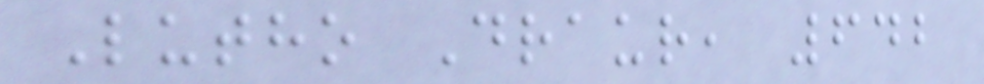Lutho Draur, 642
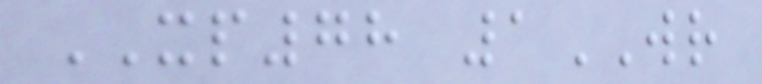XP78 1WR
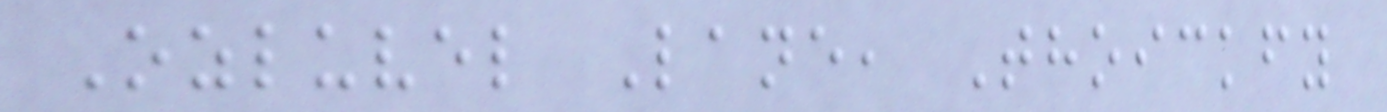Ozluvel Lane, Thoickfy
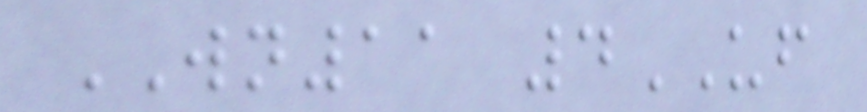WN11 4UF
